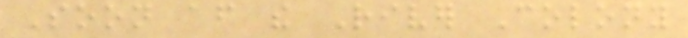Soon after the River Colony
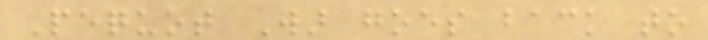Pequot War goes back to
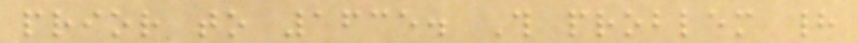prior to 1635. This problem had
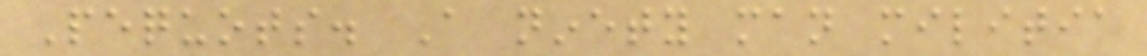Pequots. A ninety man militia
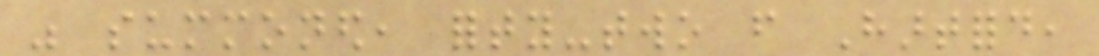was summoned, forty-two from Hartford,
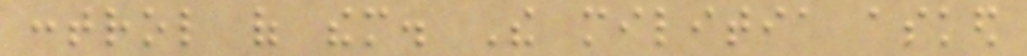control of them. The militia asked
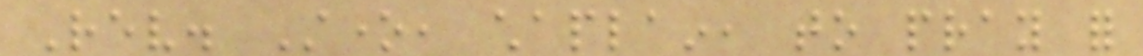Rev. Stone, chaplain, to pray for
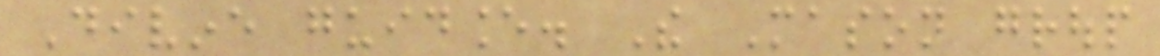Divine guidance. The Mason group
